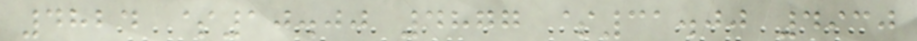4824 $10.00 4877 $31.00 4930
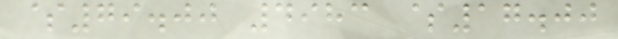$79.00 4983 $17.00
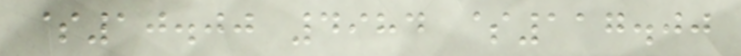$10.00 4984 $117.00
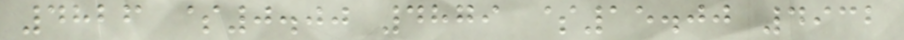4826 $0.00 4879 $15.00 4932
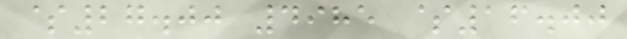$27.00 4985 $16.00
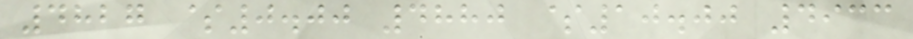4827 $0.00 4880 $10.00 4933
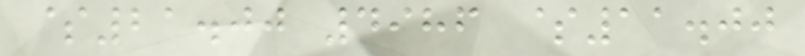$21.00 4986 $11.00
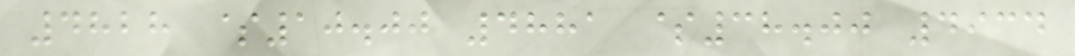4828 $10.00 4881 $38.00 4934
